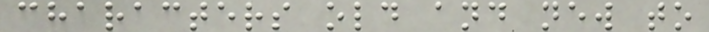characters old and new to
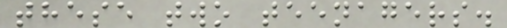these two teenagers.
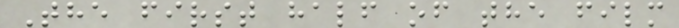The first half of the film
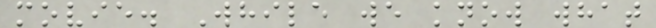movie. While we know what
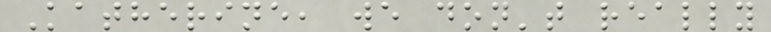Katherine, we don't really
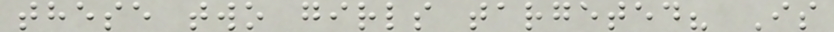these two girls targeted? Is
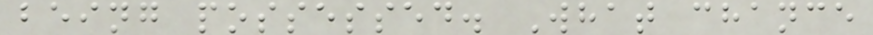being possessed. What chance
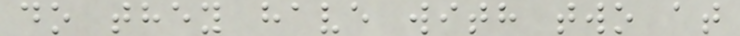do they have with two at
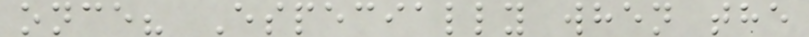once? Especially when the
